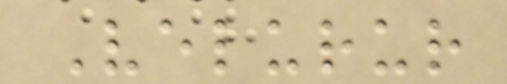Velurur
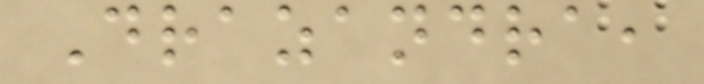Drazandra,
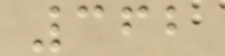362
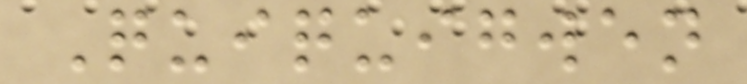Quiquigwen
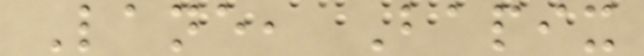Lane, Bapix
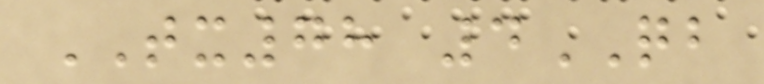TX78 4QB
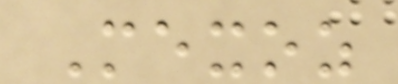Mexoz
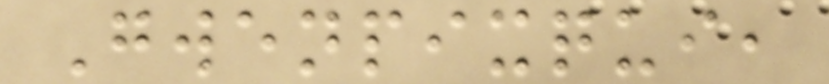Gwenpixqui,
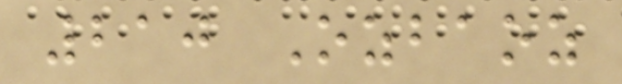210 Ozbaoz
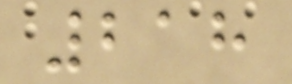218
